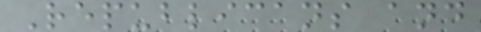Republicans and
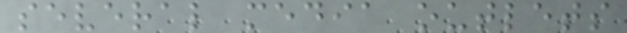several media outlets
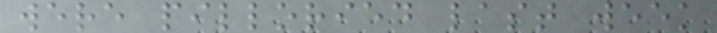were pilloried last week
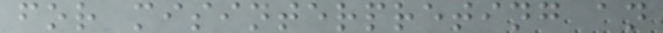for misinterpreting an
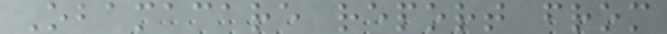Obamacare report from
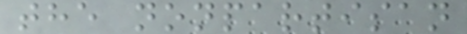the nonpartisan
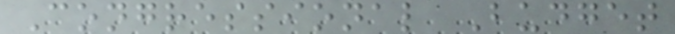Congressional Budget
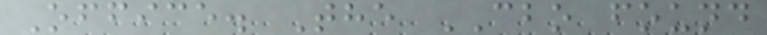Office. The CBO found
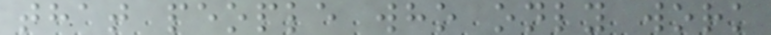that people who only work
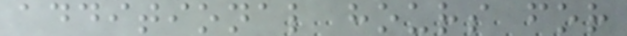additional hours for
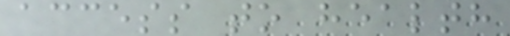access to health
